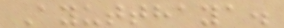Ayutthaya.
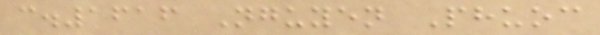c.1616 Nguyen Phuoc
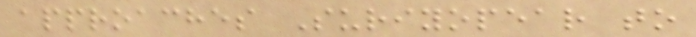approaches Suriyopear to
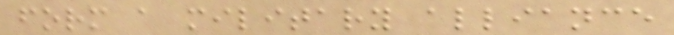form a military alliance
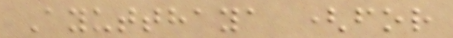Ayutthaya (for
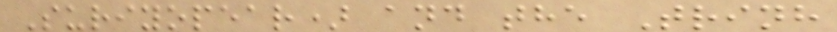Suriyopear) and the Trinh
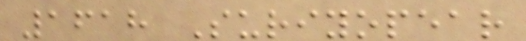1618 Suriyopear
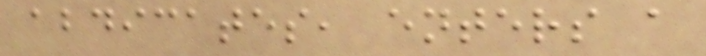abdicates, enters a
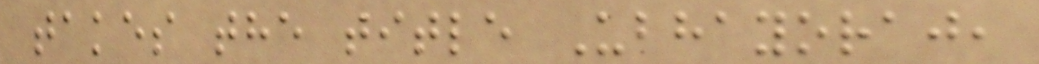takes the title Ubhayoraj,
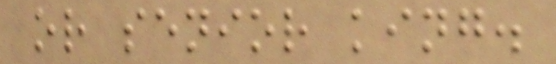or senior king.
